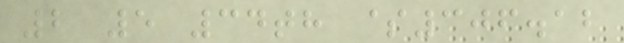2 5 34th $306.12
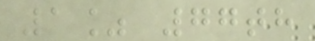1% 77th
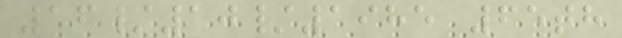16/10/1985 65th
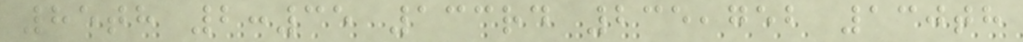85th 2:35 133rd 235,752 130th
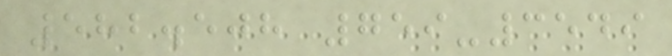582.508 759-3549
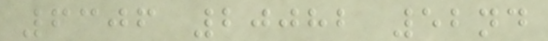6306 20082 52nd
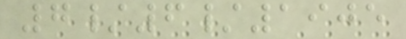7/6/1905
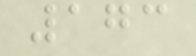173
